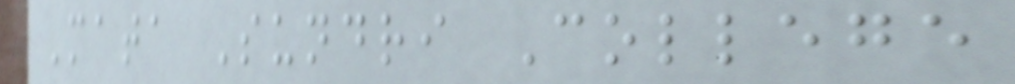Mata Sundri College
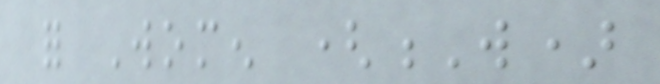for Women (W)
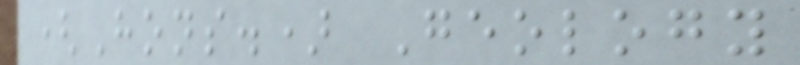(Hons.) Geology
